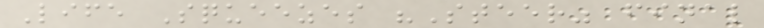Life Squeezes "Steer" final
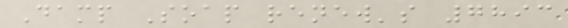Damp Soap renew's 7893
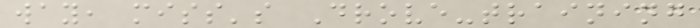way, miss's Drove-training
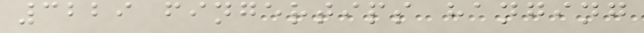3229 fingertips hanging
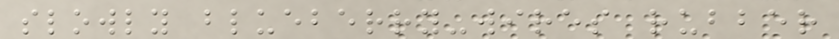slowly blueberry-wires rubber
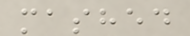mashed
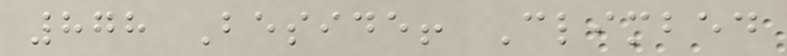878 Beside! Climbed
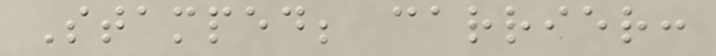Stamped; carrier:
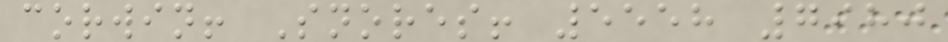corwin! Snores! 5558 7980
